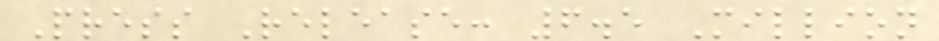Press Release: 6.5 Million
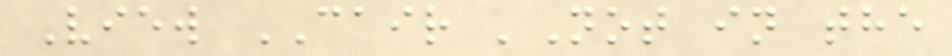View CAIR 'Not in the
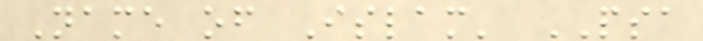Name of Islam' PSA
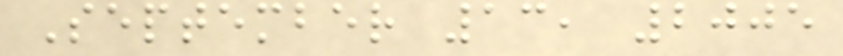September 13, 2005
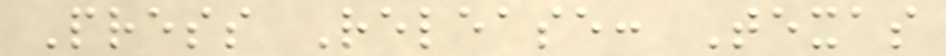Press Release: Texas
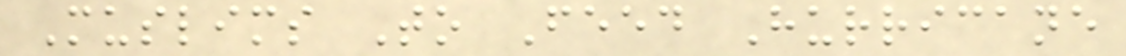Muslims To Feed Hurricane
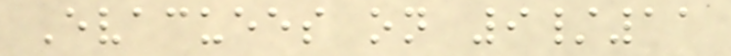Evacuees on 9/11
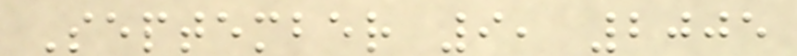September 9, 2005
